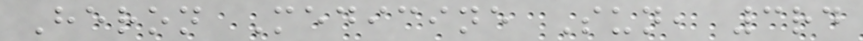Heron Medicine Sun, 3rd
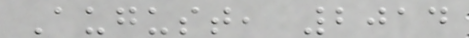August, 2014
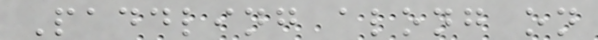Paddling along on
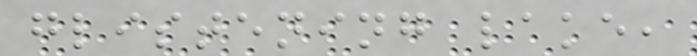glistening lake,
